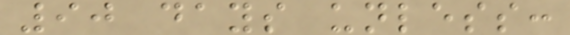90 days unless:
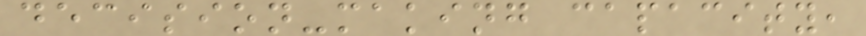decision-making capacity,
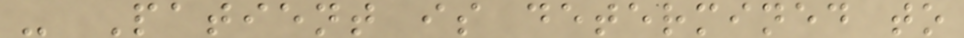- Patient is determined to
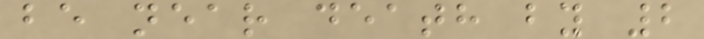be near death by 2
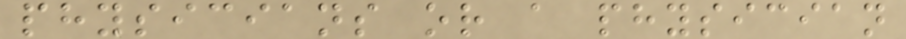physicians or a physician
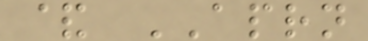& APRN
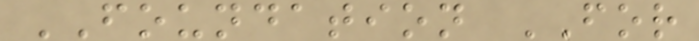FOUNDATION FOR
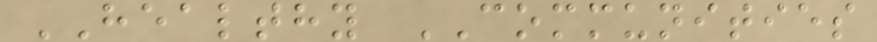HEALTHY COMMUNITIES
